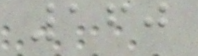160
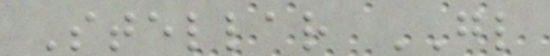Stellar GL
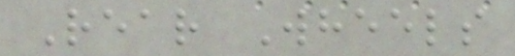Rear Wheels
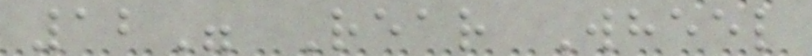12" Rear Wheel
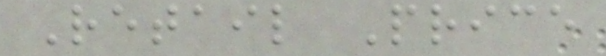Retail Price
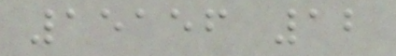15156 12
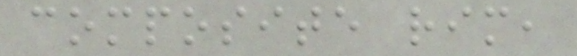composite rim,
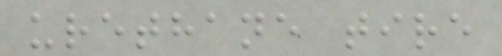urethane tire
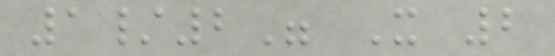1/2" X 2
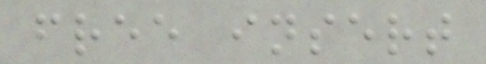free insert
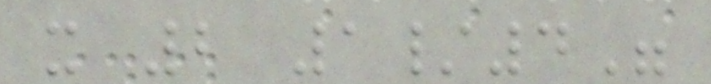x 2 1/4"
